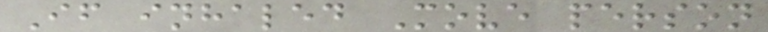If inhaled Move person
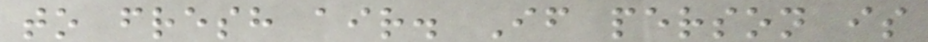to fresh air. If person is
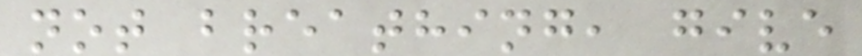not breathing, give
